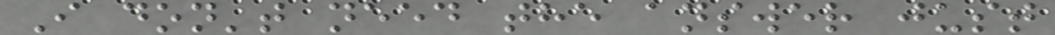I don't need the answer just
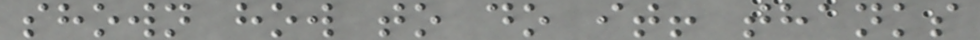shown how to do it! thanks
